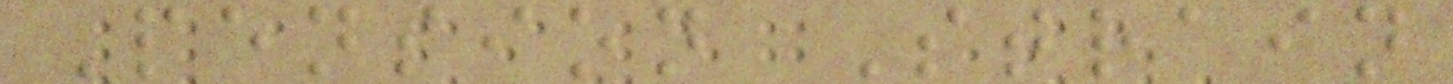Pension Strain
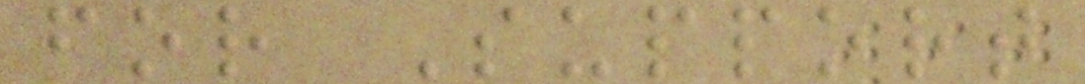for Support
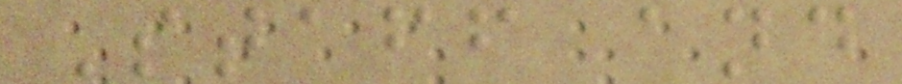Staff and
